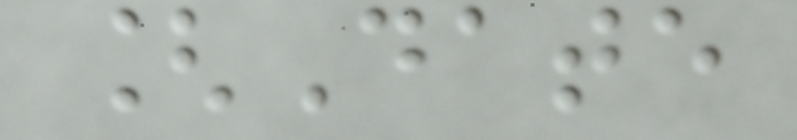[Date
